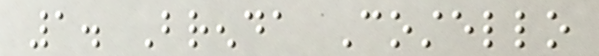1. Brenda Costello
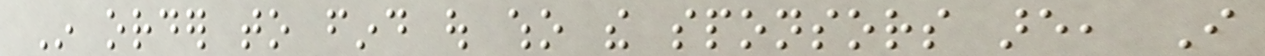In order to find out who the sponsors are, I
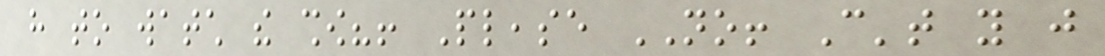have to watch the show?! Please NO! Can't you just
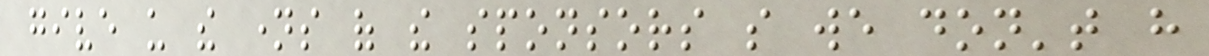give us the names of the sponsors so we don't have
